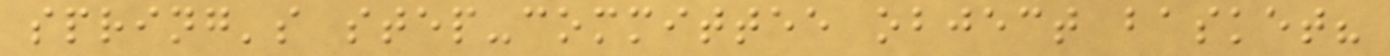spring's step-committee object basket?
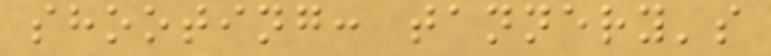shooting: tannery's
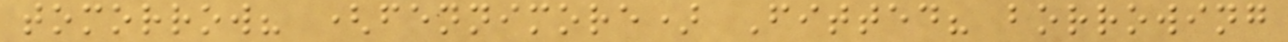tomorrow? (fennimore) Fitted? borrowing
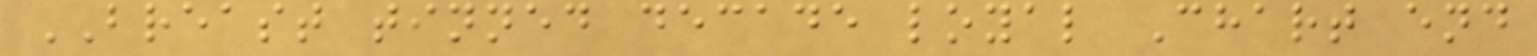BREAST tinned decade loyal Chart end
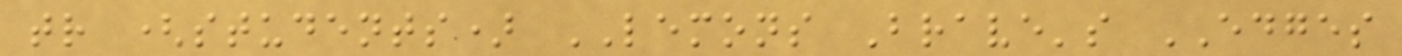tr (students) LEMONS Brave's EDGES
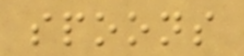spoons
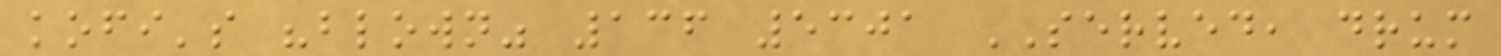kofi's "blown" 136 5301 SERVED, drum
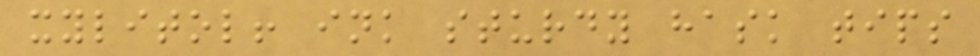xylitol! ink sturdy hask tips
